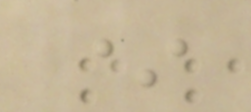*
